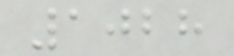1028
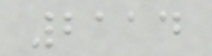2114
